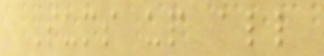Sums up all
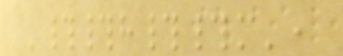'##h##m',
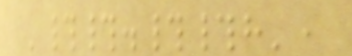'##.##h',
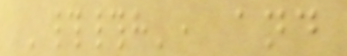'##h', and
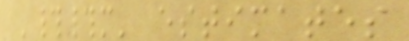'##m' estimates
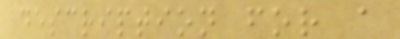description for a
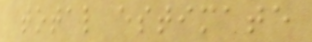total estimate
